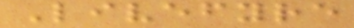Livefyre
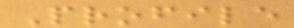Profile
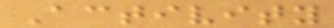Activity
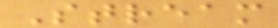Stream
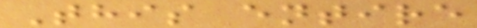This entire
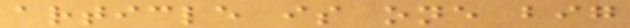article is one big
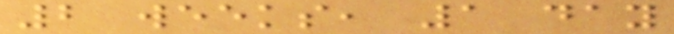2 weeks, 1 day
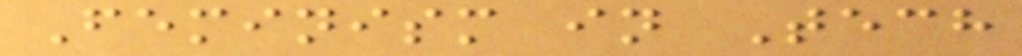Feminism in Tech
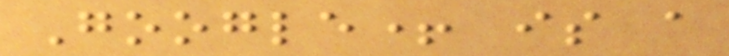Google+ is a
